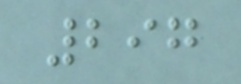297
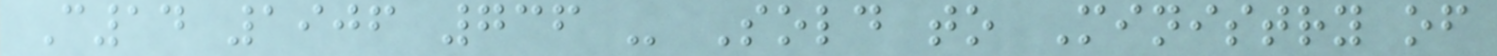C14 1906 736 - Sold to Ministry of
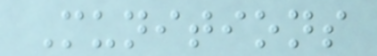Munitions
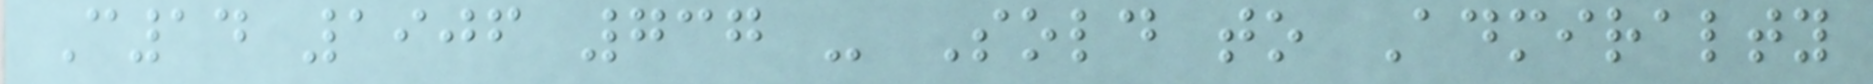C14 1906 737 - Sold to Admiralty
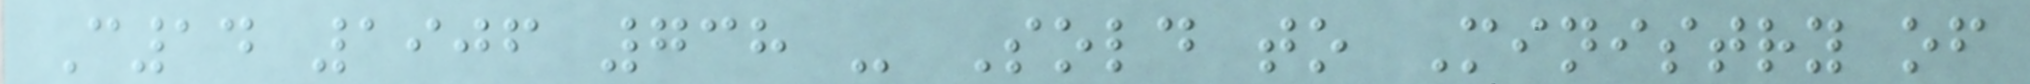C14 1906 738 - Sold to Ministry of
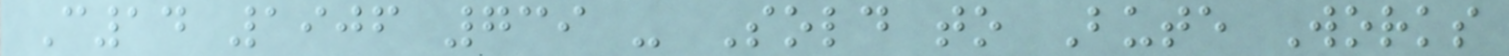C14 1906 739 - Sold to Bute Works
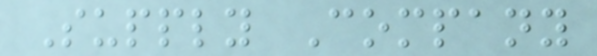Supply Company
